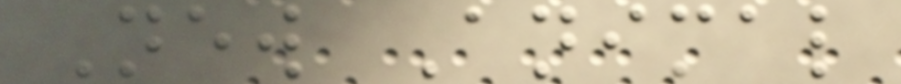New Animal
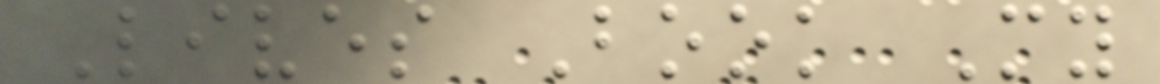Lives Book My
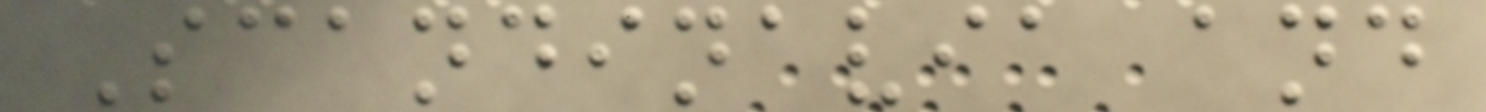Scandinavia and
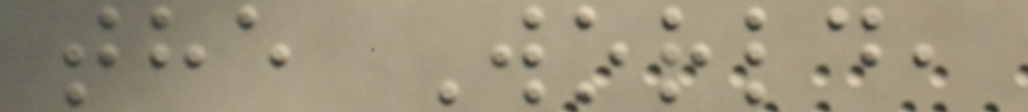the World,
